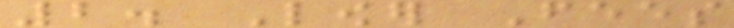2. Lower Fees
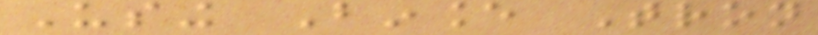Using Binance Tron
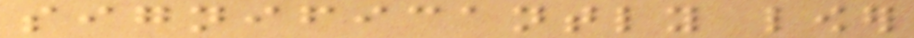significantly lower
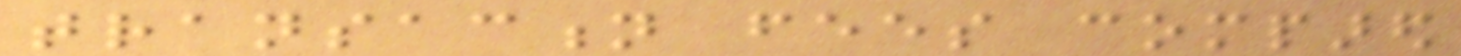transaction fees compared
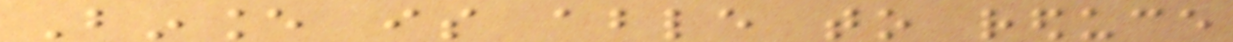Binance is able to reduce
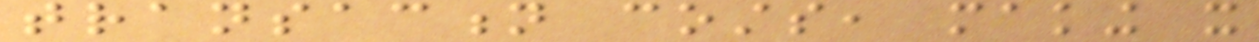transaction costs, making it
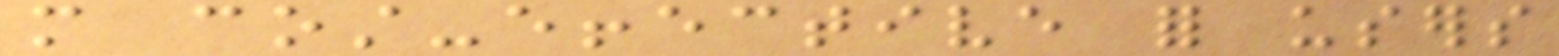more cost-effective for users
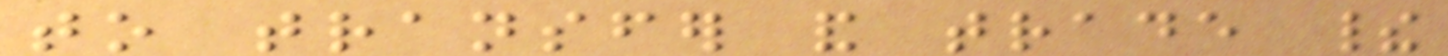to transfer and trade their
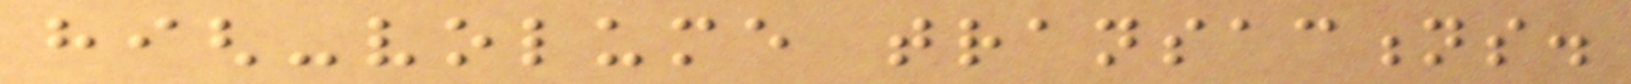high-volume transactions.
